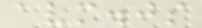avm.js
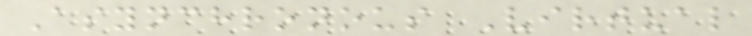Asynchronous Virtual
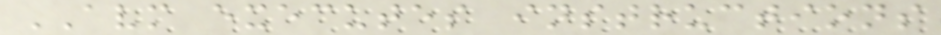AVM executes instructions
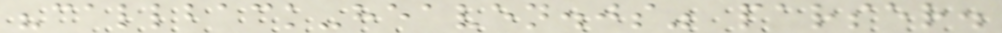"callback-heaven.js" parser.
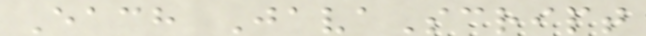Each JavaScript
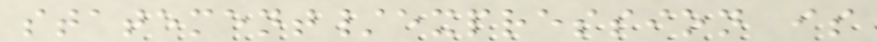statement/expression is
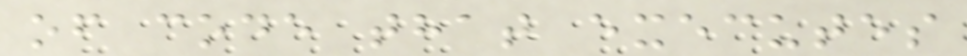of code that executes
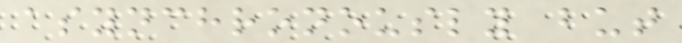asynchronously but
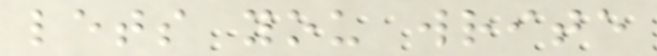lets you write
